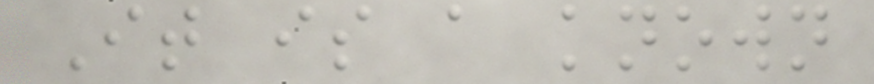It is a known
